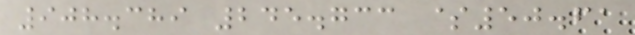908.389 245.733 $50.61
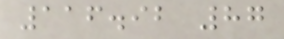116.92 87
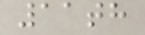11th
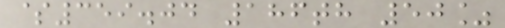$359.04 186th 50%
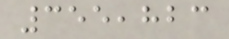355,823
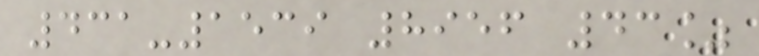431-1539 8956 43%
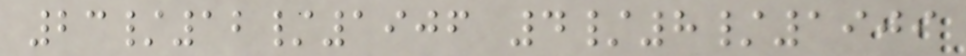23/12/1906 4/8/1909
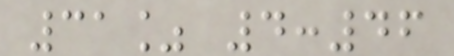31% 4:46
